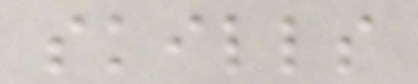skills
